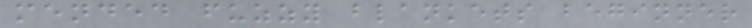mended fuzzy blankets beginner
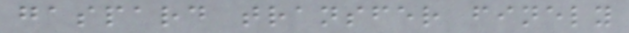gaspard transfer finely
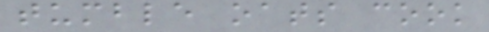tumble oats cook
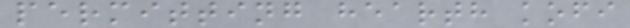permitting hearth kofi
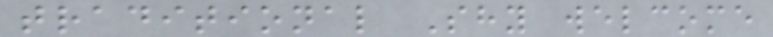traditional Shy welcome
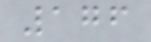176
